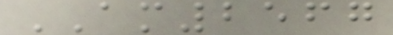AM2567
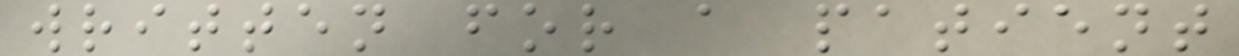written for a patient
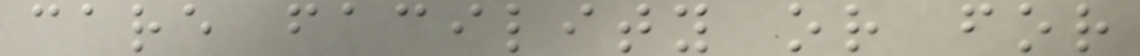care facility or for
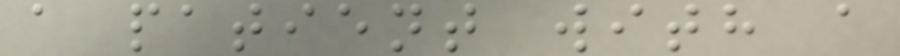a patient with a
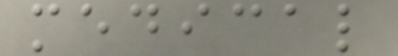medical
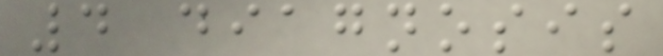4 diagnosis
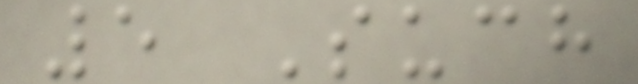5 Such
